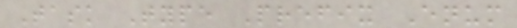Task Type Prefix Enum
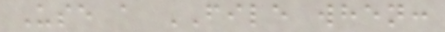Use a FILE when:
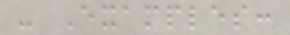- Examples:
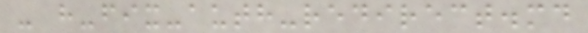- h-fix-auth-redirect.md
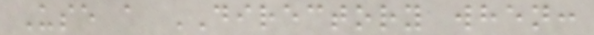Use a DIRECTORY when:
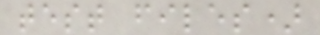test files)
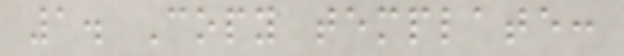1. Copy template:
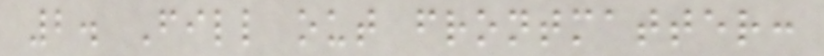2. Fill out frontmatter:
